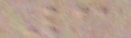3
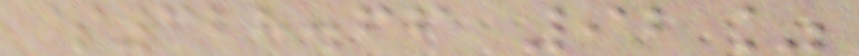$328.66 92%
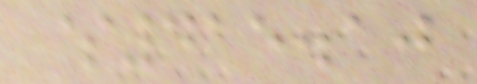$415.10
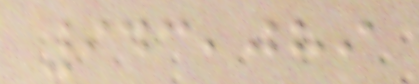943,089
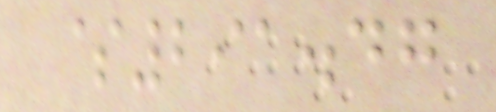$291.47
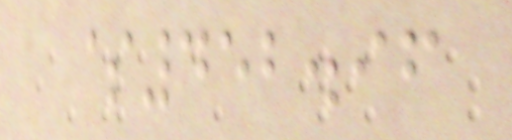$452.96
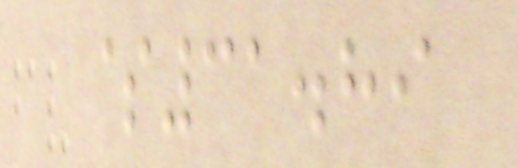$31.89
